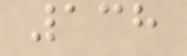138
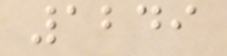1249
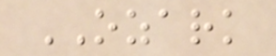OZARK
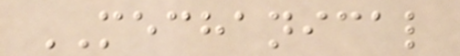MECHANICAL
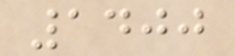1400
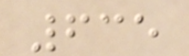635
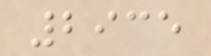2935
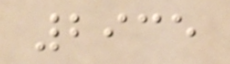2935
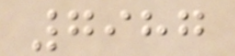7987
